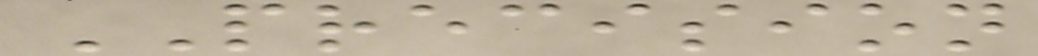PRECISION
